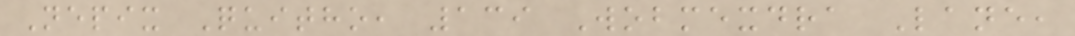Nepix Quitho, 139 Wobmexdra Lane,
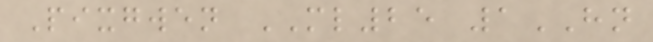Pixgwen ML25 1HN
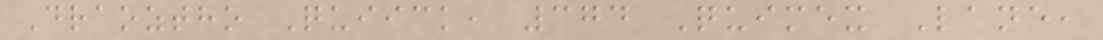Draoztho Quiick, 374 Quimex Lane,
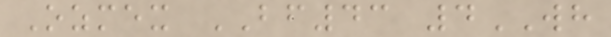Ozmex BF43 4WH
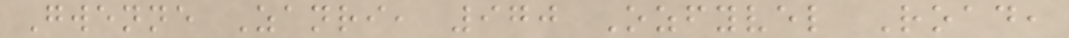Gwenne Zanri, 970 Ozfyvel Road,
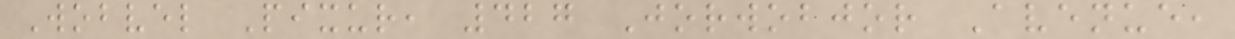Wobvel Pixur, 427 Jorwobjor Avenue,
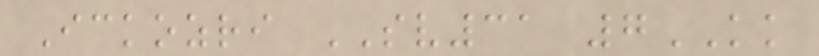Ickozri SV31 7KK
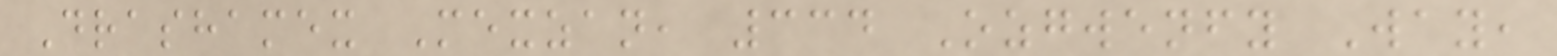Drashamex Mexzan, 334 Ozgwenfy Way,
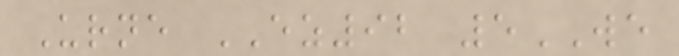Urne EZ92 5WE
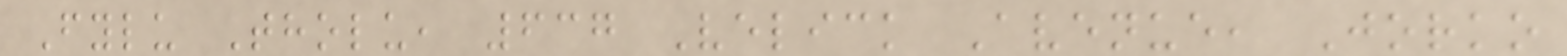Fylu Tholu, 637 Velick Avenue, Jorko
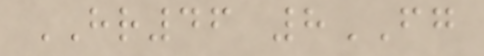HR46 8FG
